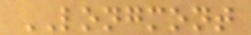LONGMONT
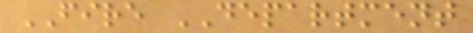FIRE DEPARTMENT
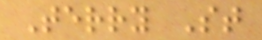Terry St
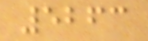5263
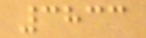3833
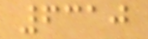6310
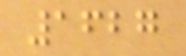1627
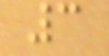3
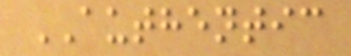AUTHENTIC
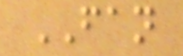FAN
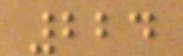224
